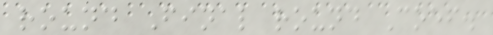round Final round Coef.
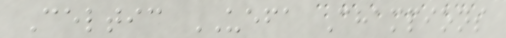Celtic UEFA Champions
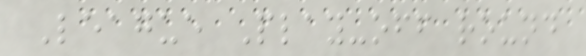League Play-off round
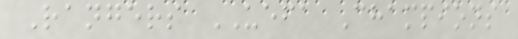Rangers UEFA Champions
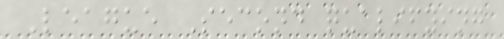League Second qualifying
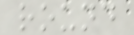round
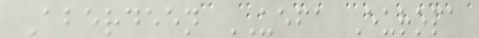Aberdeen UEFA Europa
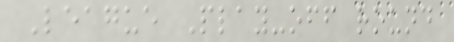League Play-off round
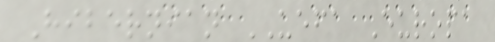Hibernian UEFA Europa
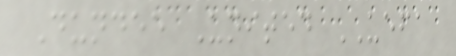Dundee United UEFA
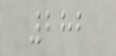282
